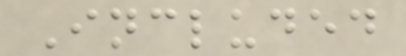Included
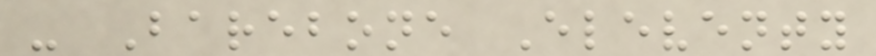- Barebone Eleventy
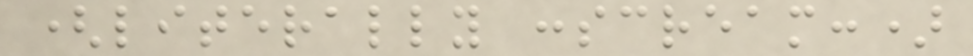(literally :scream:)
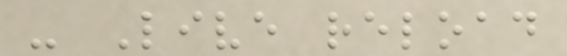- Live reload
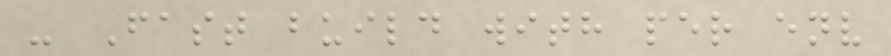- Fast build with per env
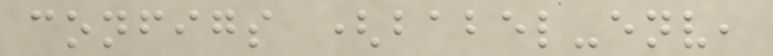configs (babel-env,
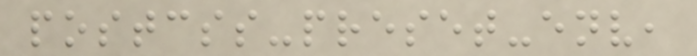postcss-preset-env,
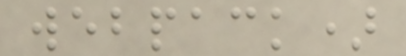webpack)
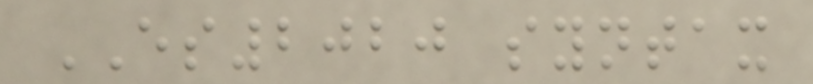ES2020 syntax
